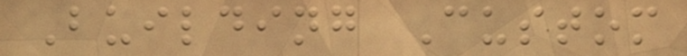Building Custom
